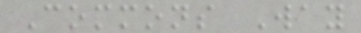Commons Way
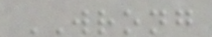WRONG
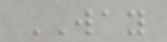WAY
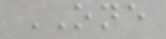ONE
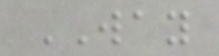WAY
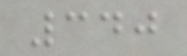340
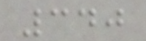340
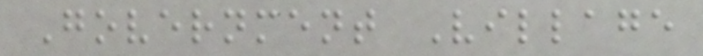Government Village
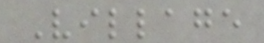Village
